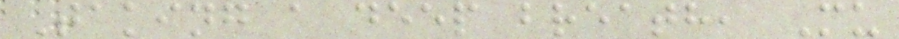Taking a deep breath, Mu
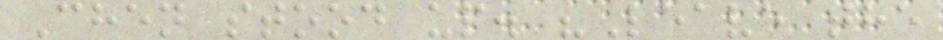Chen stood up. "Leave the
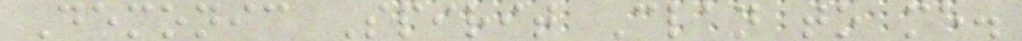Demonic Spirit Clan to me.
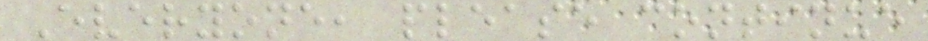Everyone, please continue
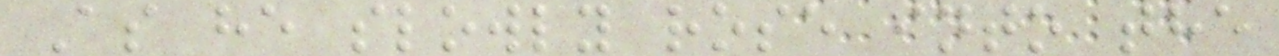As he slowly rose into the
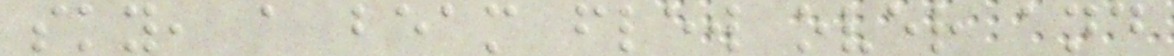sky, a beam flew over and
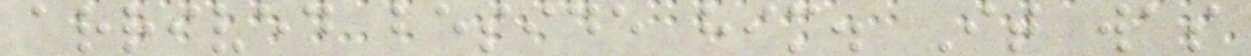arrived beside him. It was
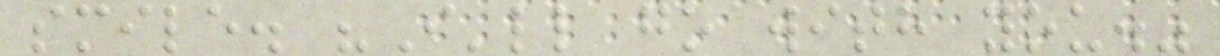smile. "I'll go with you."
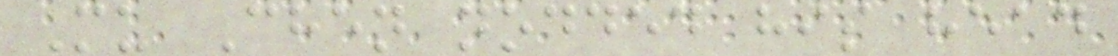Mu Chen nodded his head
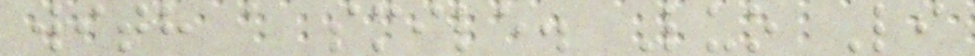with a smile. Luo Li
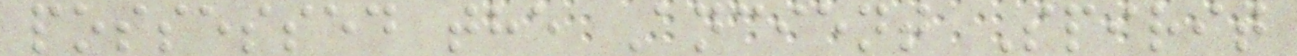possessed the Ancient Spirit
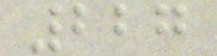227
